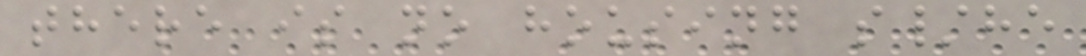there is no housing s/he
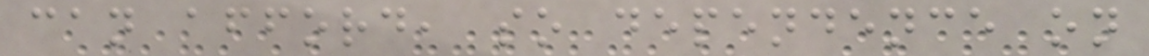can afford, so dependence on
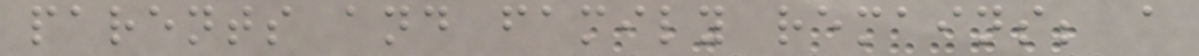parents and family remains; a
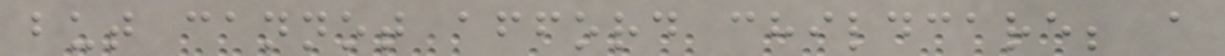but cannot afford childcare; a
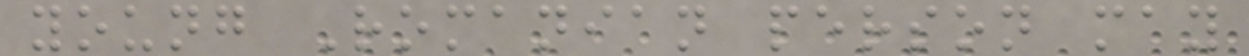young Romanian person may
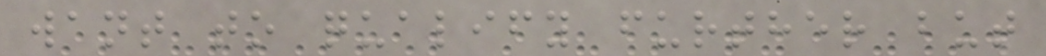want to qualify further but
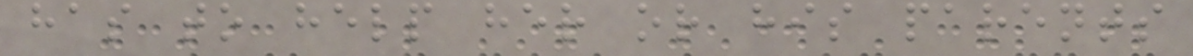has to help her or his parents
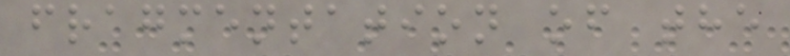fragmentation of the
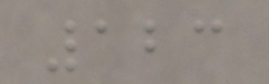123
